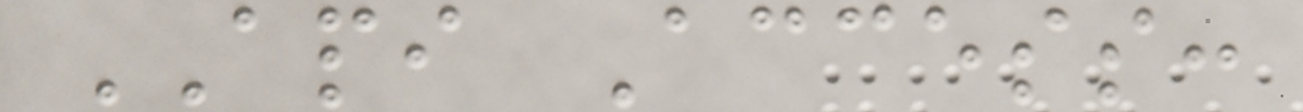API Access:
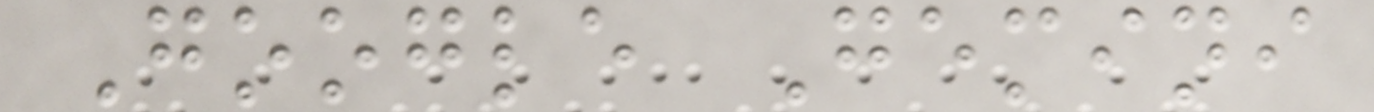Google Gemini
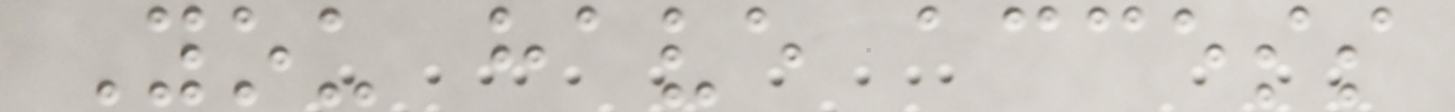You have access
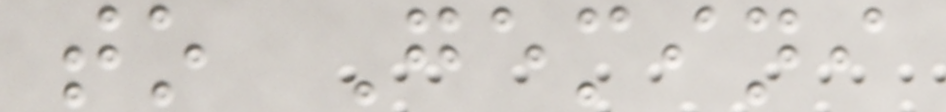to Gemini
